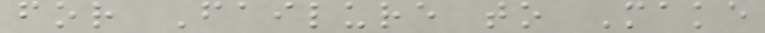for Failure to Make
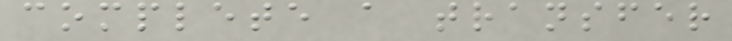complete a transfer
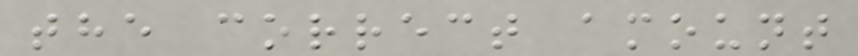the correct amount
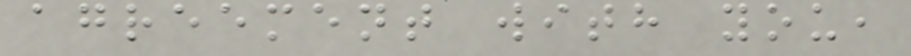agreement with you,
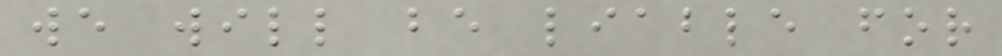we will be liable for
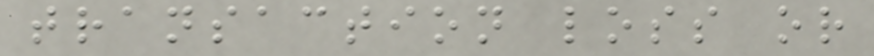transaction loss or
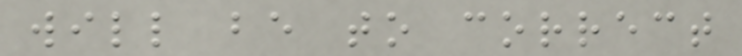will be to correct
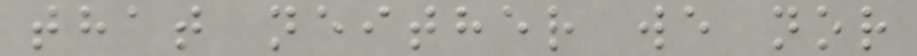that neither we nor
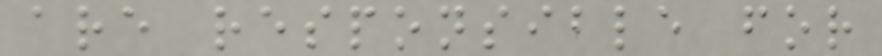are responsible for
